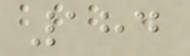184
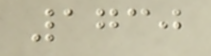1730
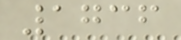1736
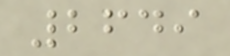2649
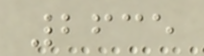2635
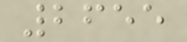2655
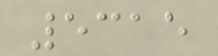5315
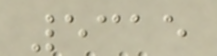5315
